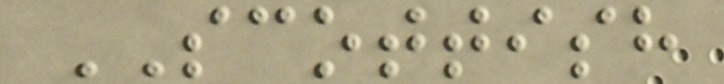SCOTTISH
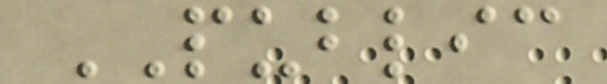PUBLIC
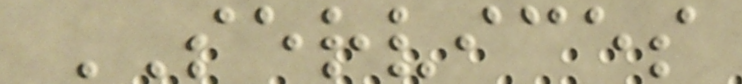SERVICES
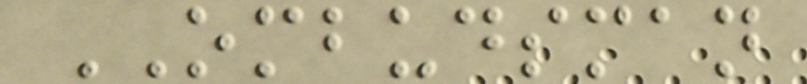OMBUDSMAN
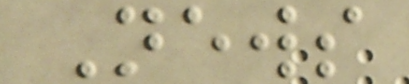News
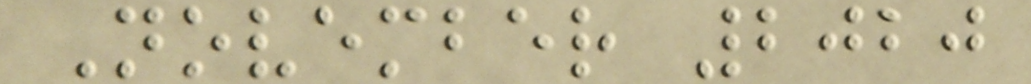November 2020
